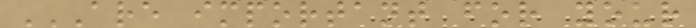ARE IMPORTANT FOR YOUR
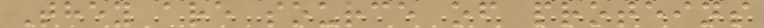They are source of proteins
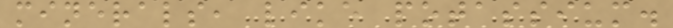minerals, like potassium.
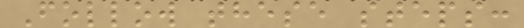Follow these steps:
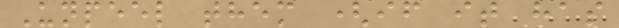Unpeel them (if it has
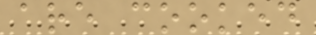are cooked
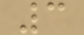3
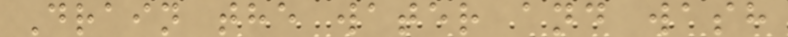Drain the water and wash
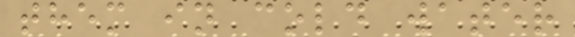them in cold water
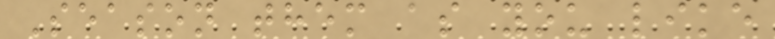Season them as you like
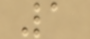1
